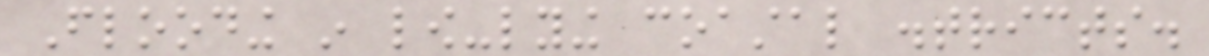Flooding in low-lying coastal districts.
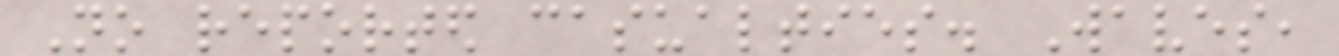No reported casualties. Waves,
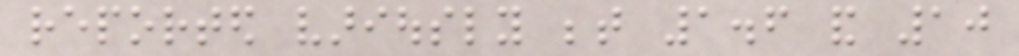reported variously between 1.6 and 10
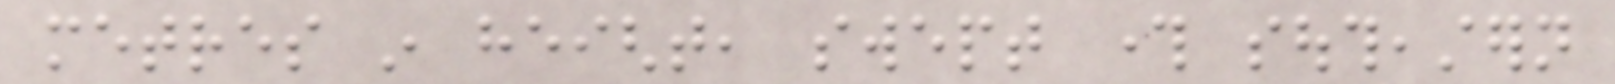metres in height, swept through southeastern
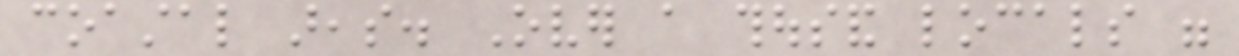coastal areas. Over a thousand locals were
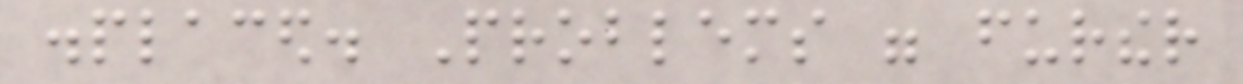displaced. Problems were further
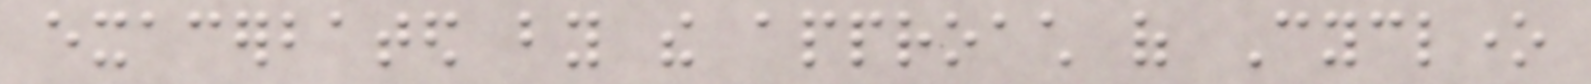exacerbated by the approach of Cyclone
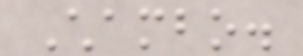Chambo.
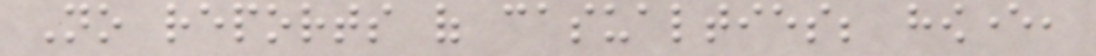No reports of casualties; however,
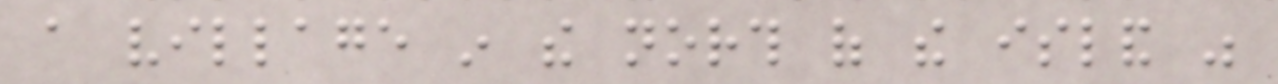a village in the north of the island was
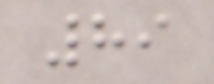89
